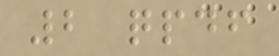2 qpdf
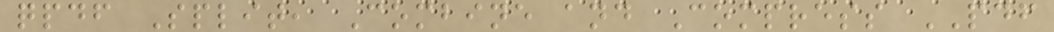qpdf Split, Combine and Compress PDF
